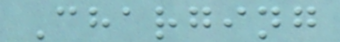Charging
